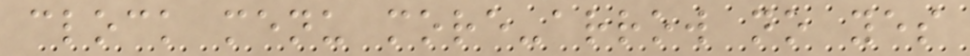clock menu more-arrow no yes
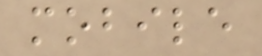mobile
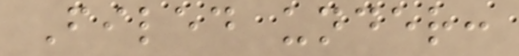Filed under:
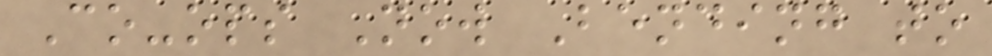Co-ops Now Bending to
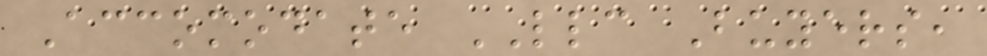Accomodate LLC Buyers,
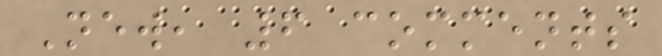New, 6 comments
